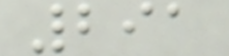291
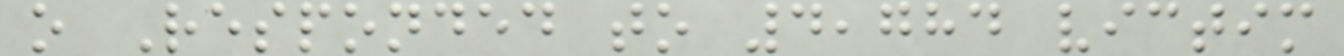o Responded to 4,784 victim
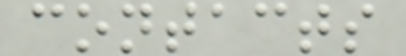contacts
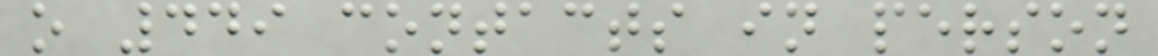o 449 contacts in person
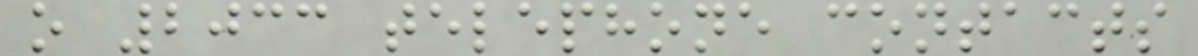o 2033 telephone contacts
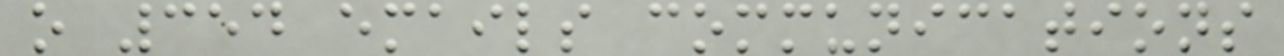o 354 emails communications
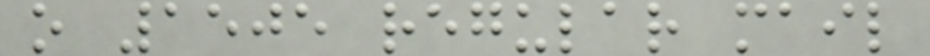o 1505 regular mail
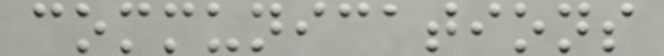communications
